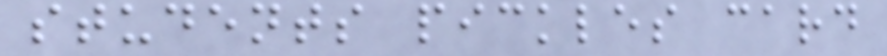students pickles card
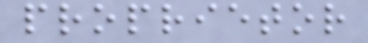proprietor
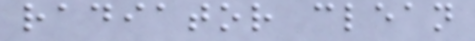radiator clean
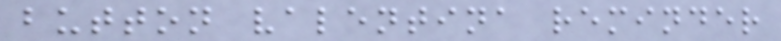button valentina reminder
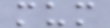mum
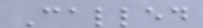Called
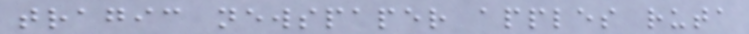tragic newspaper apples ruta
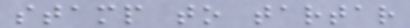stamp to tartar
